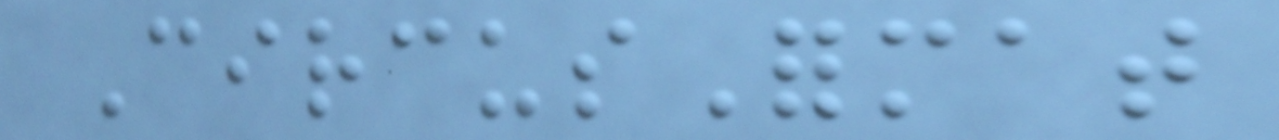CircusFormat
